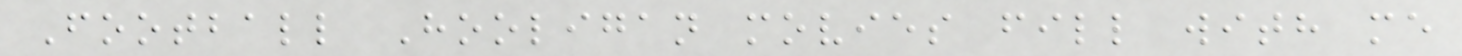Football Hooligan movies fill with me
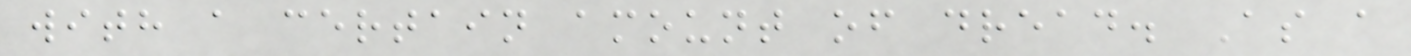with a certain amount of dread. As a
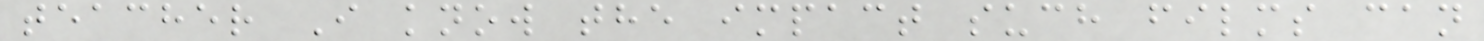teacher I know the impact such films can
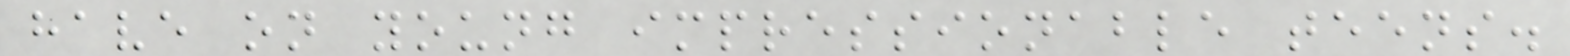have on young impressionable teens.
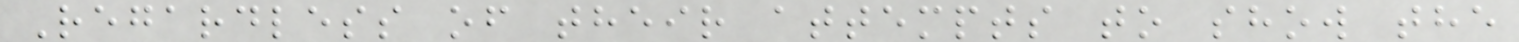Regardless of their attempts to show the
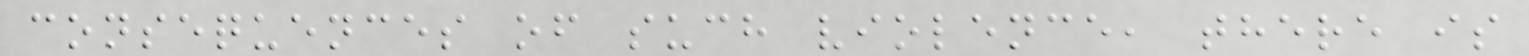consequences of such violence, there is
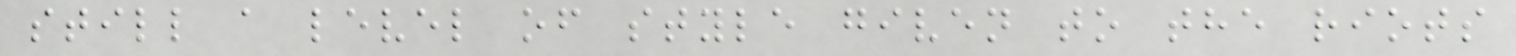still a level of style given to the riots
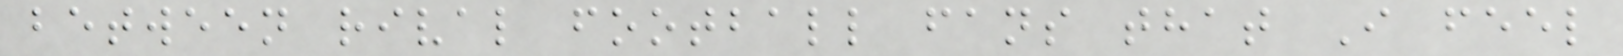between rival football fans that I feel
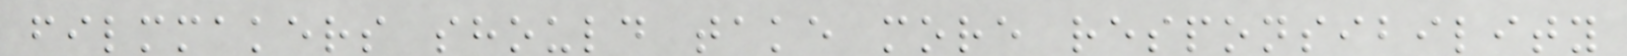filmmakers should take more responsibility
